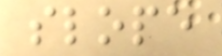slope
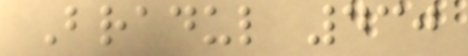Bradul 430
